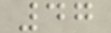47
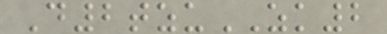D2tzuZK2
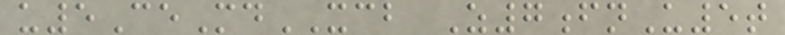u5CeMdXCB Z7fnU5t
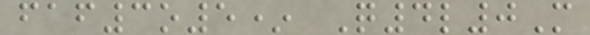faf3o5* Q4l0M
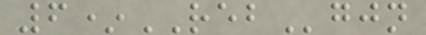6*REBgjn
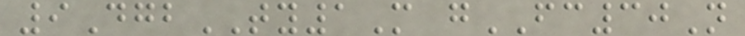9DgbTY1M gFC30N
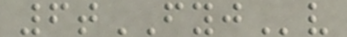6tFYJv
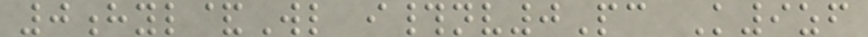0hyl&Wl i#nv0Pc K9zf
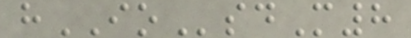hIOsdM8
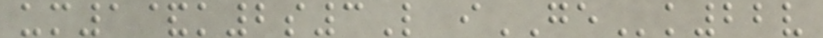um1&k2s3L iGEk22v
